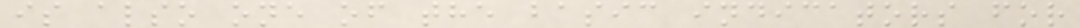is also one of the basic indicators for
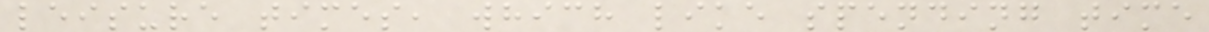leisure times, which like spending time
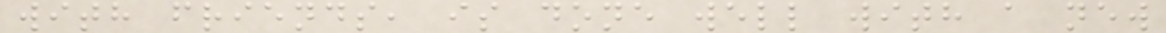with friends, is done well with a new
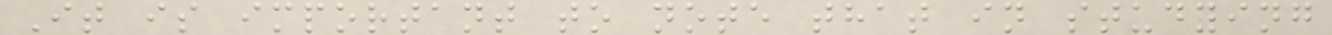It is important to note that in studying
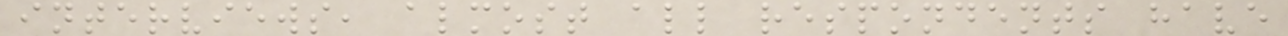interviews, almost all respondents have
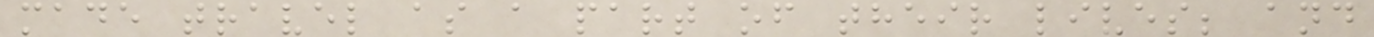made travel as a part of their lives; and
